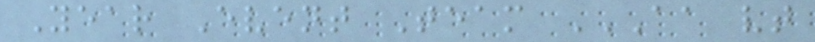Year Event Team AA VT
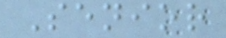Senior
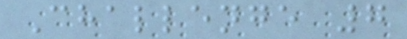Challenge 7
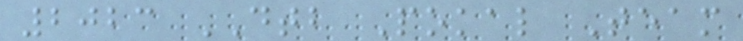2023 DTB Pokal Team
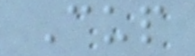Cup
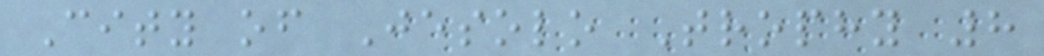City of Jesolo Trophy 8
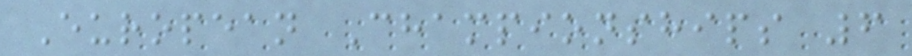European Championships 6
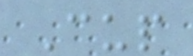Cup
